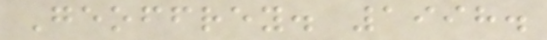Geoffrey. 1998.
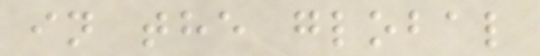in the global
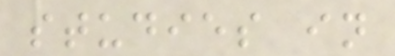studies in
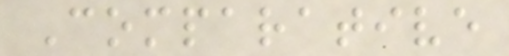Comparative
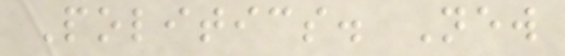Politics. New
